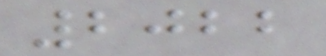2022
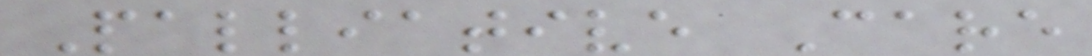Palliative Care
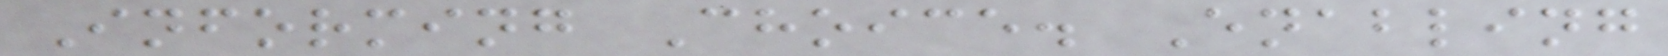Informing Choice. Enabling
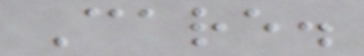Care.
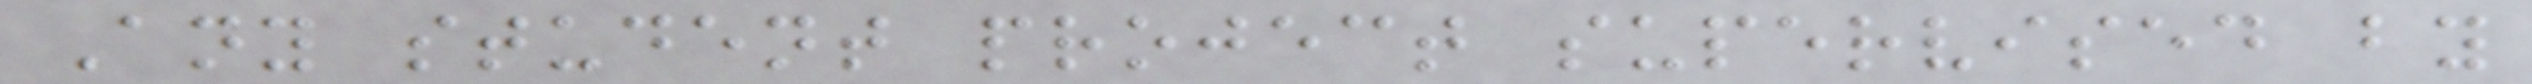Any student project supervised by
